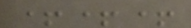+++
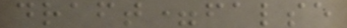draft=false
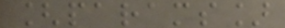[params]
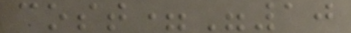cost="10
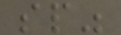sp"
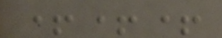+++
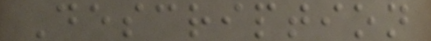Description
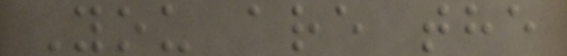You are the
